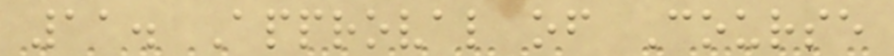11. Approval of Course
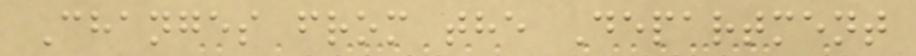Changes from the Department
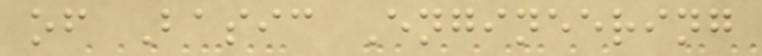of Basic Engineering
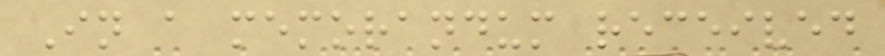In a memorandum received
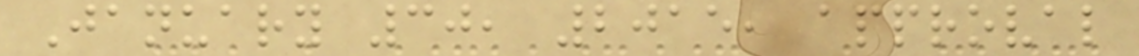January 30, 2015, approval
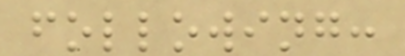following:
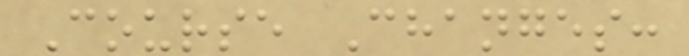Course Changes:
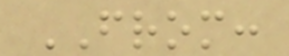FROM:
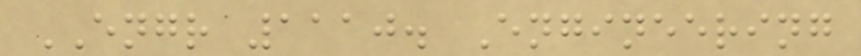ENGR 1110. Engineering
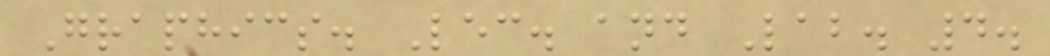Graphics. Lec. and Lab. 4.
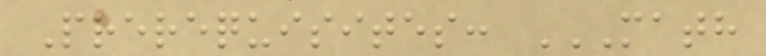Prerequisites: MATH
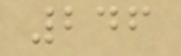246
